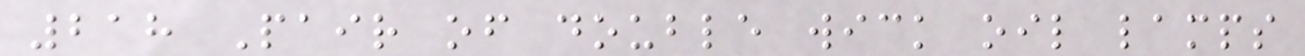218 Pair of double wick oil lamps
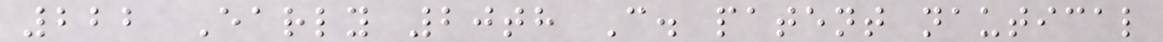222 Early 20th C. patent nautical
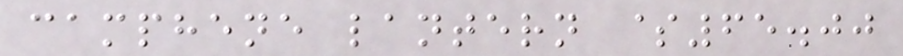camphene lantern $65.00
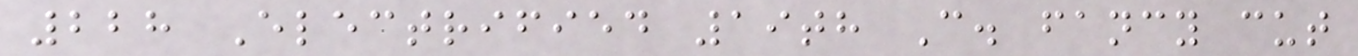228 Electrified 19th C. fancy cut
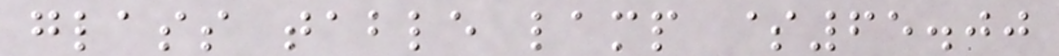glass table lamp $65.00
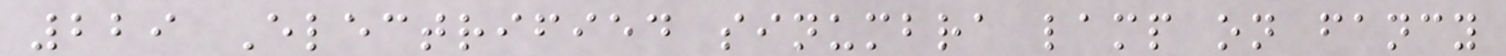229 Electrified sinumbra lamp on fancy
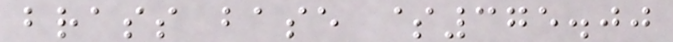brass base $375.00
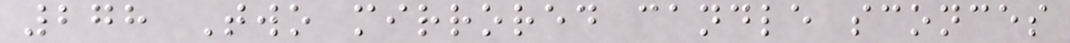278 Two mirrored candle sconces
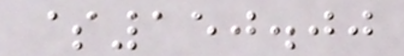$150.00
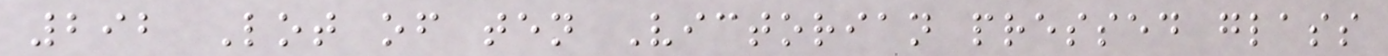292 Lot of ten Victorian pressed glass
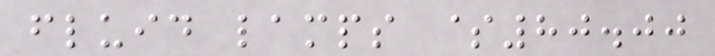fluid lamps $80.00
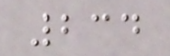234
